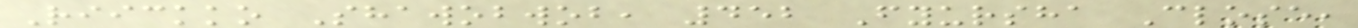Riickko Shawobwob, 452 Fyursha Close,
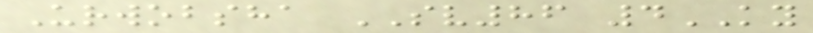Urwobsha SV86 4KY
